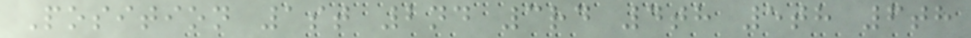Position 1st 2nd 3rd 4th 5th 6th
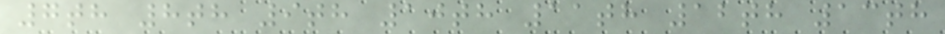7th 8th 9th 10th 11th 12th 13th
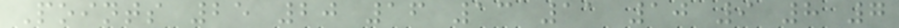Points 25 20 16 13 11 10 9 8 7
